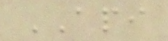API
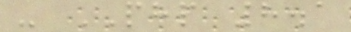- PHP 8.1
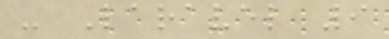- Laravel 9
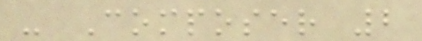- Composer 2
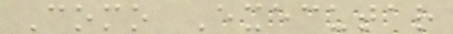Como Executar
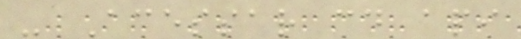- Acessar cd api
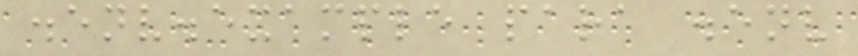.env.example para .env
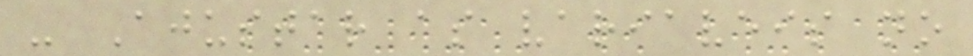- Ajustar as variaveis no
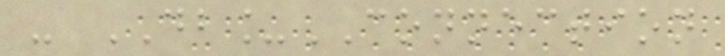- DB_CONNECTION
